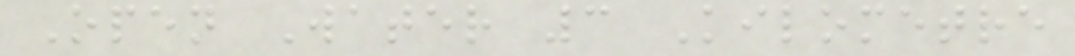Open Water 3 Kilometre
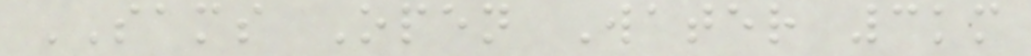SAMS Open Water 3km
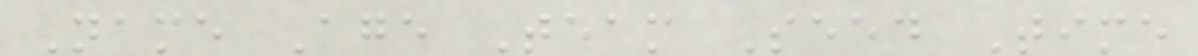Name Age Team Seed Time
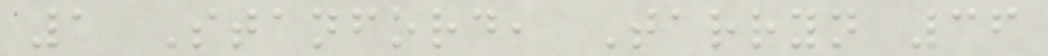1 Stanford, Tarryn 36
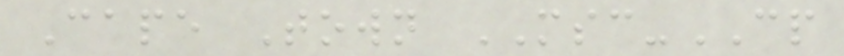Cape Town MSC-CP
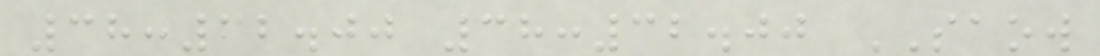38:32.00 38:32.00 SAOW
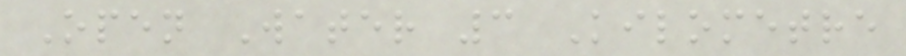Open Water 3 Kilometre
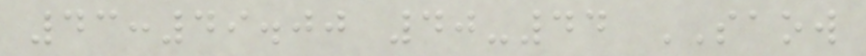43:49.00 40-44 SAOW
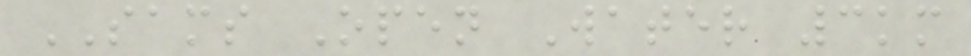SAMS Open Water 3km
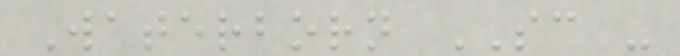Waterborn SC -
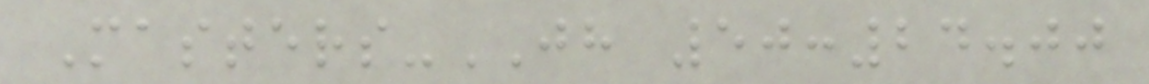Masters-JH 50:24.00
